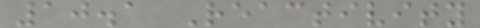10.1 Reactivity
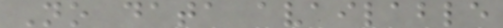No data available
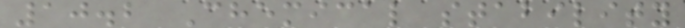10.2 Chemical stability
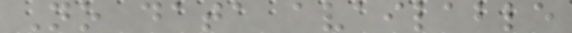No data available
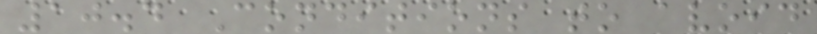10.4 Conditions to avoid
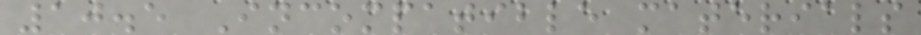10.5 Incompatible materials
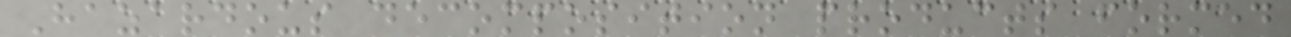Hazardous decomposition products formed
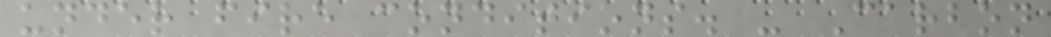under fire conditions. - Carbon
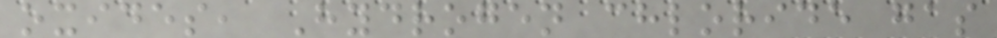oxides, Hydrogen chloride gas
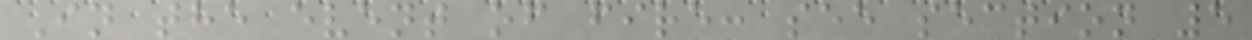In the event of fire: see section 5
